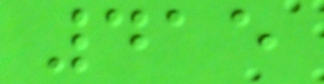415
